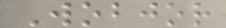Wobjor
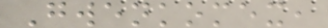Gwenkomex,
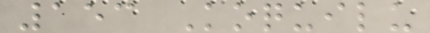153 Koquilu
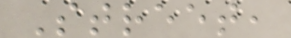Street,
